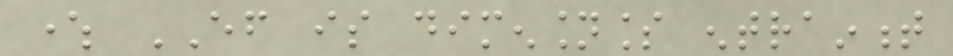where EF is dimensionless entrainment
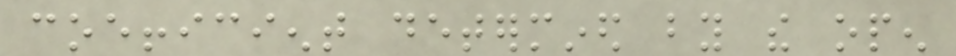coefficient determined by the open
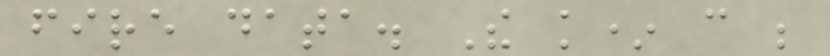fire data. The k* can be
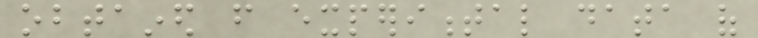obtained from experimental data of
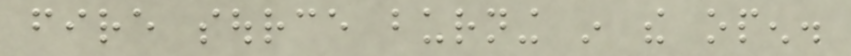fire source burning in the open.
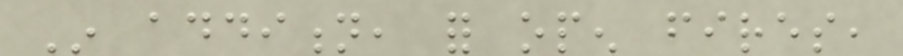In addition, for open fires,
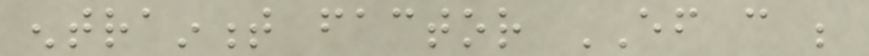entrainment factor EF can be
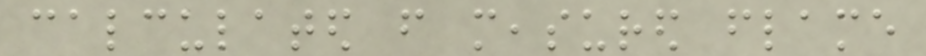calculated from measured flame
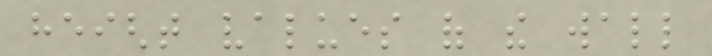height values of the wall
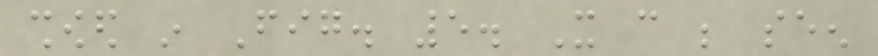showed in Fig. 5. It can be seen
